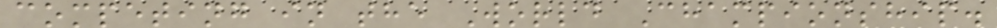competing in the World Championship.
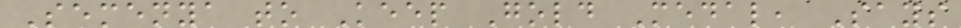Semenya to Keep Gold Medal, Says
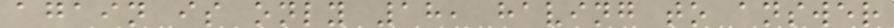again is only 18, having to answer
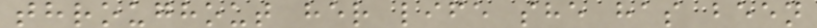throughout her life she has been
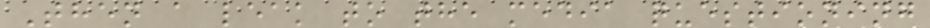Then a leak to the media questioning
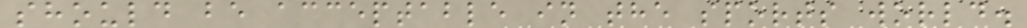should be acceptable in the sports world.
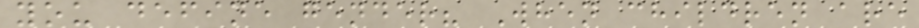you define gender? When children are
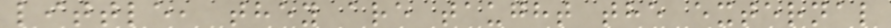little, they are taught the external
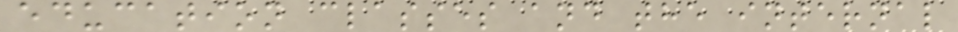education classes and the internal
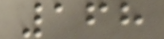168
